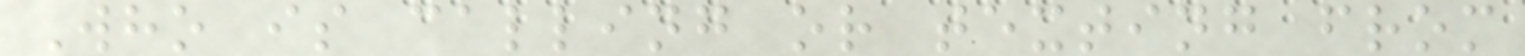Who is calling or texting from
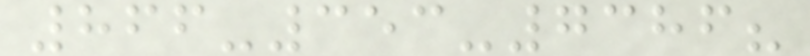866-353-7386?
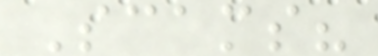Scams?
